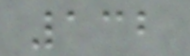132
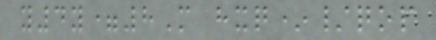y4y=8M hxq*/qop
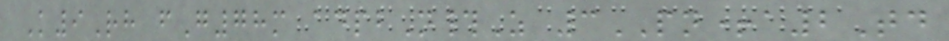K9Rh fG78m adpbN#Z 3PN+a2Td
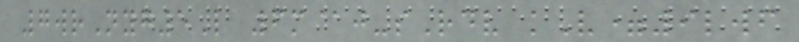7wrNyg5L 6m@j-sRdv kV=9lwf
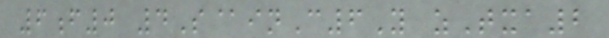6f0 4S@inC6Y zTxa2
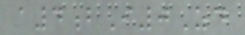a4bI0Zd
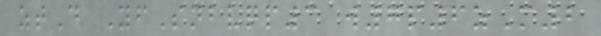ztD YfSnbvqp3 w7p6zM2
